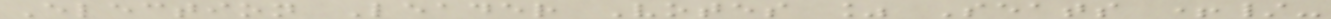Election Leader Votes % Seats +/-
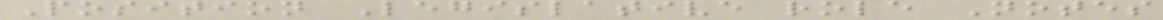Position Legislative role Notes
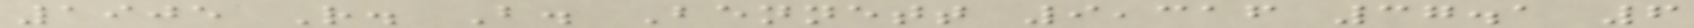1905 R. B. Bennett 9,316 37.1 6
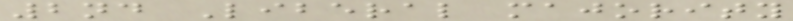2nd Liberal majority
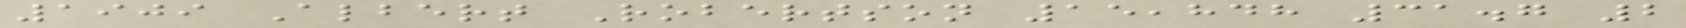1909 Albert Robertson 15,848 31.7 2
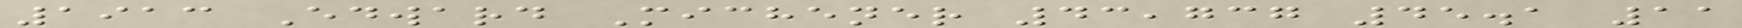1913 Edward Michener 43,737 45.1 11
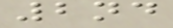2nd
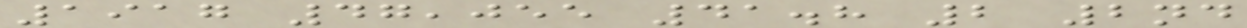1917 47,055 41.8 2 2nd
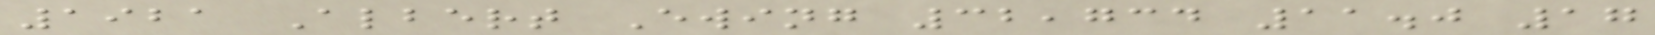1921 Albert Ewing 32,734 11.0 17
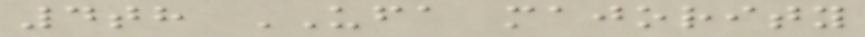4th UFA majority
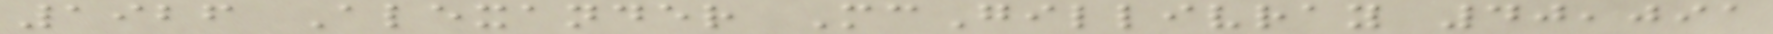1926 Alexander McGillivray 40,091
